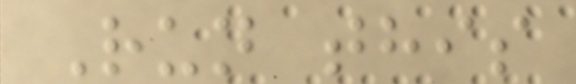Run this
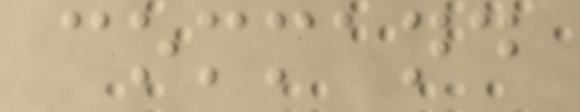command
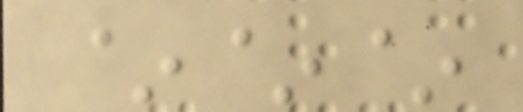~~~
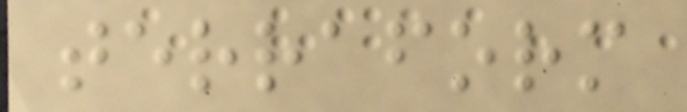terraform
